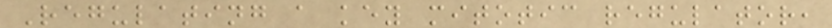Regulating a key mitotic regulator,
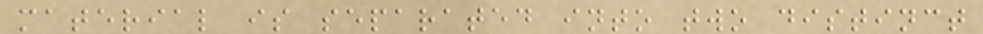material is separated into two distinct
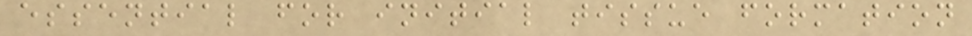essential for initial tissue formation
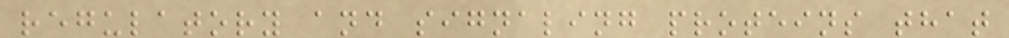regulatory and signaling proteins that
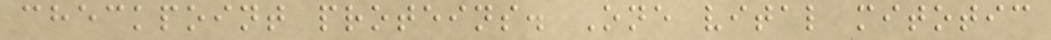checkpoint proteins. One vital mitotic
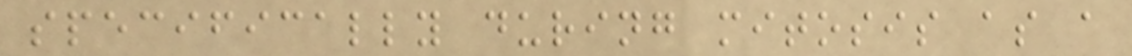specifically during mitosis as a
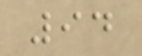94
